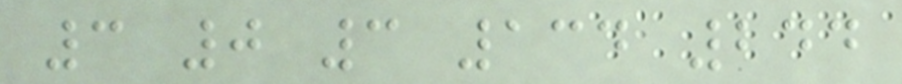3 0 3 134 244
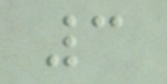3
